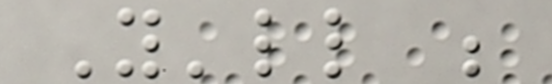You'll be
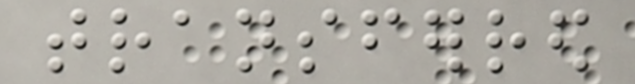transferred
